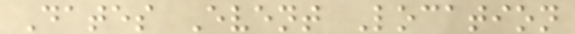Dates Event Location
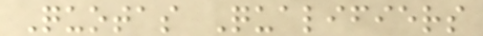Quotas Qualifiers
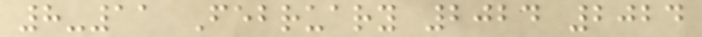8-11 February 2024 2024
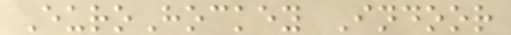EuroHockey Indoor
